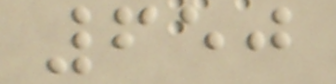650
